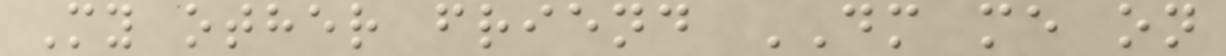My other friend DM me on
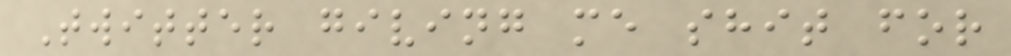Twitter giving me shit for
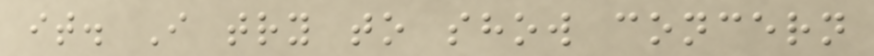it. I try to show concern
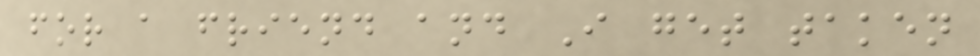for a friend and I get taken
